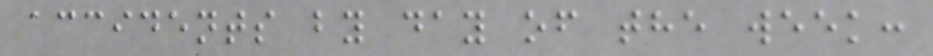accidents by day of the week:
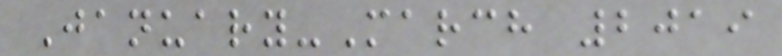January-March 2019
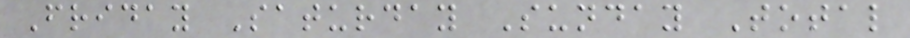Friday Saturday Sunday Total
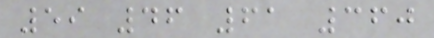59 46 61 360
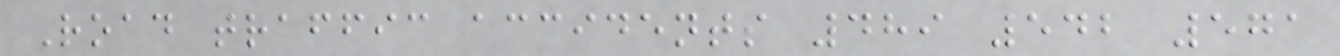Road traffic accidents 489 542 571
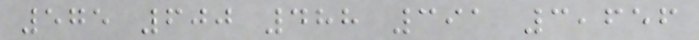575 600 488 391 3,656
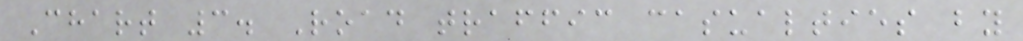Chart 3. Road traffic casualties by
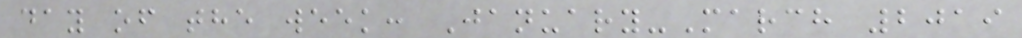day of the week: January-March 2019
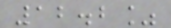12.2%
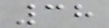38
